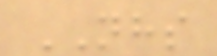NHS
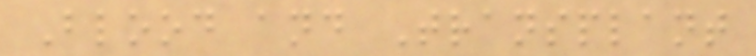Blood and Transplant
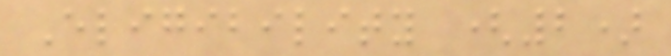Eligibility (2)
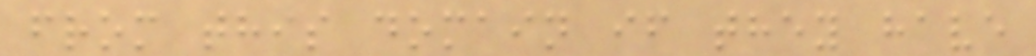from this domain if they have
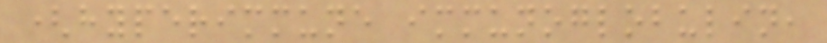(hyperimmune immunoglobulin,
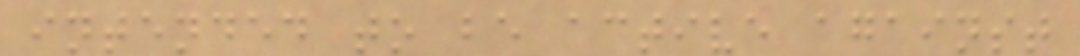intended to be active against
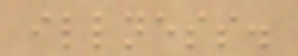illness.
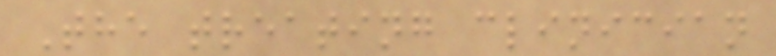The treating clinician
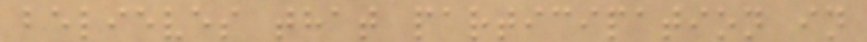believes that participation in
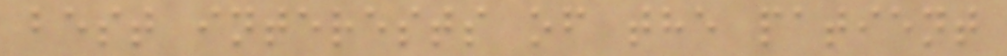best interests of the patient
